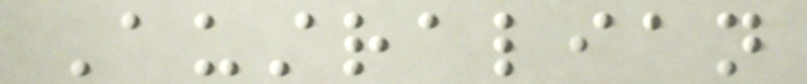Australian
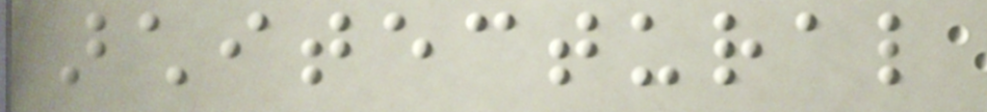architectural
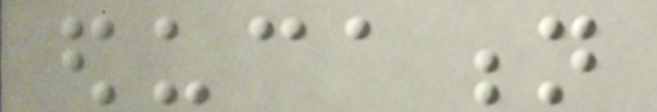education
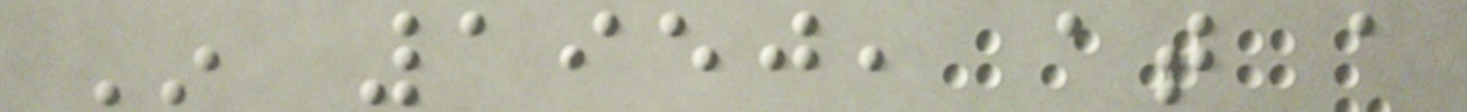In 1950, at a
